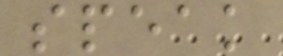speak
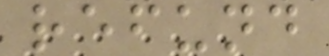refund
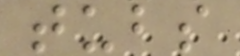tubs
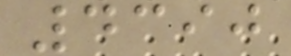4390
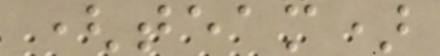(team)
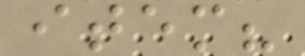item?
